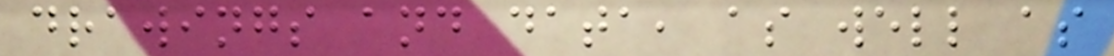drawings and data, as well as
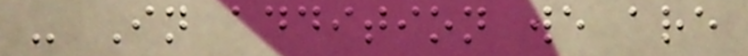- In addition we are
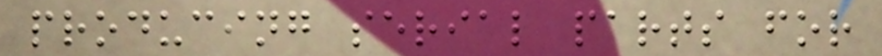producing serial parts for
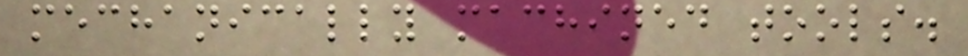mechanically machined tools.
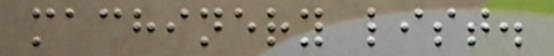machinery list.
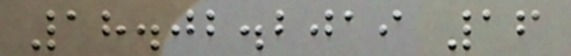18.02.2019 16
